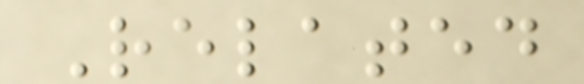Related
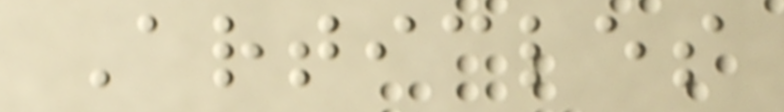Articles
